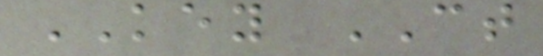KEY CT
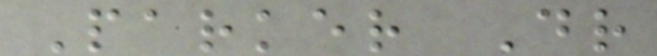Parker Dr
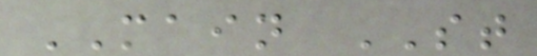MAIN ST
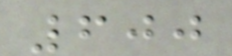600
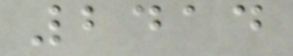2414
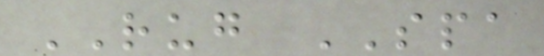RUG SPA
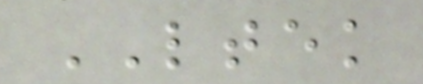LTEK
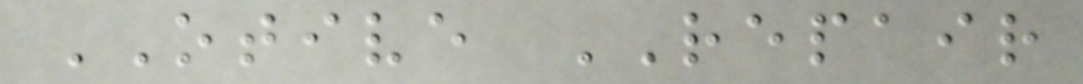OTIVE REPAIR
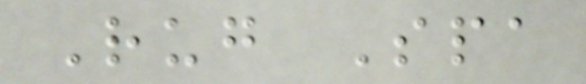Rug Spa
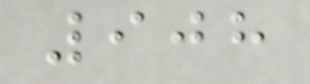908
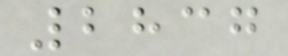2837
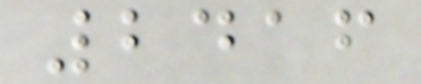2416
